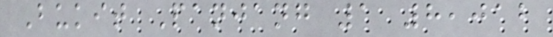Bukit Panjang 1 8,012
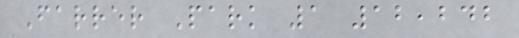Farrer Park 1 12,242
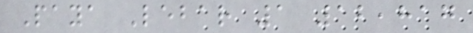Paya Lebar 1 12,817
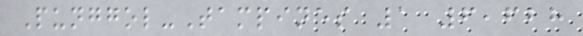Punggol-Tampines 1 6,628
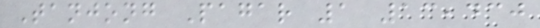Tanjong Pagar 1 13,430
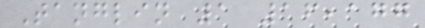Tanglin 1 16,177
